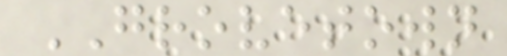GROVETOWN
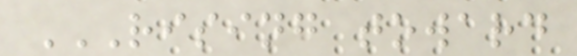RISING TOWARD
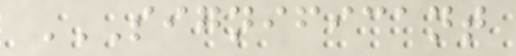SIGNIFICANT
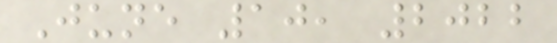June 10, 2022
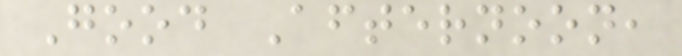Good Afternoon,
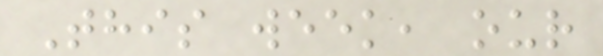This week, our
